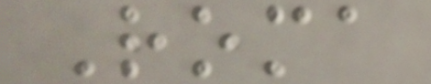Roma
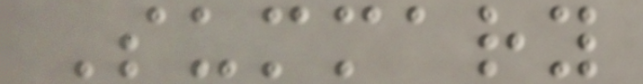Summary
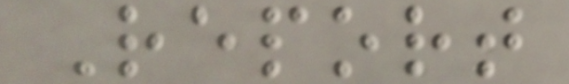Report
